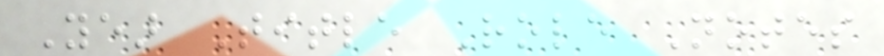Year Title Role Notes
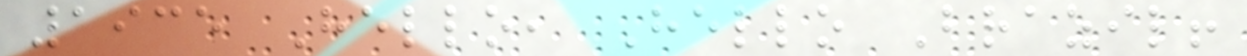1935 Hello, Hello Brazil!
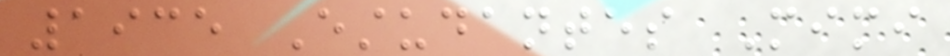1935 Estudantes Mimi
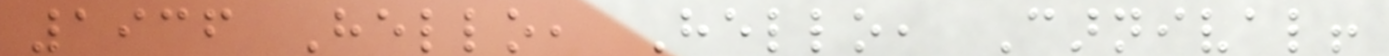1936 Hello, Hello, Carnival!
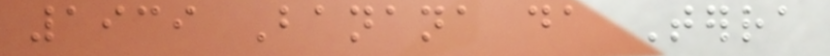1939 Banana da Terra
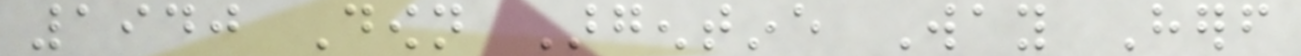1940 Down Argentine Way Herself
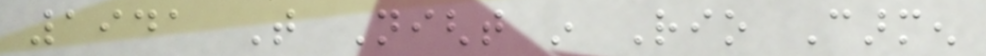1941 That Night in Rio Carmen
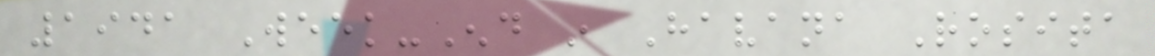1941 Week-End in Havana Rosita
